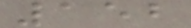152
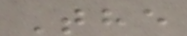The
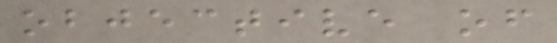objective of
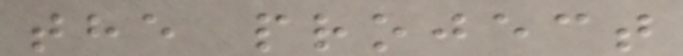the project
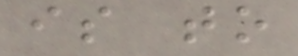is to
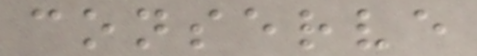conserve
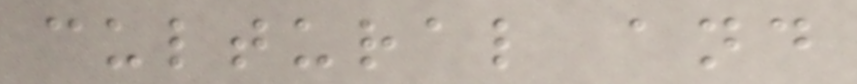cultural and
